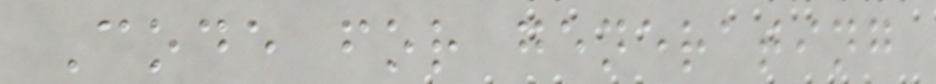Code for generating
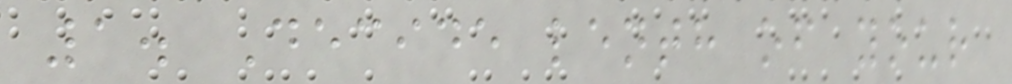1. Decide lenth of your
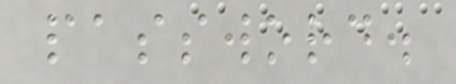password.
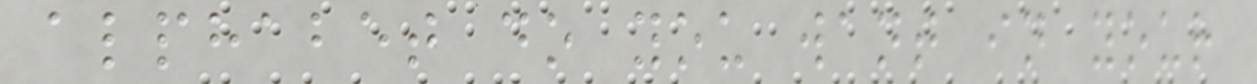alphabet do you want in your
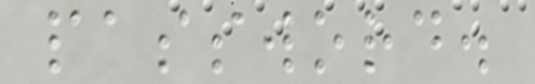password.
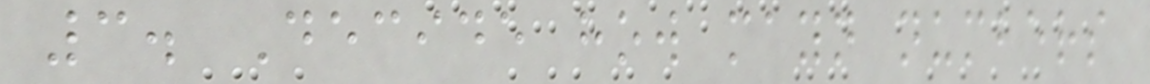3. Decide how mayn numbers
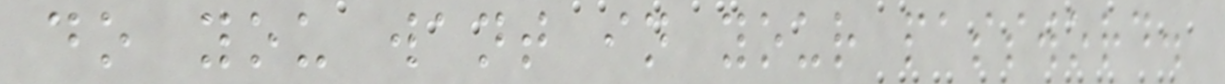do you want in your password.
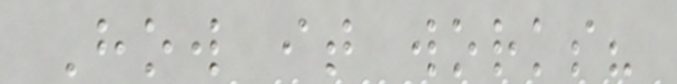How it works?
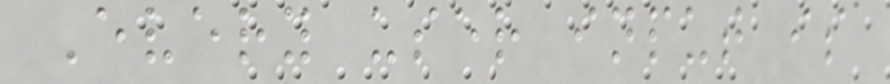Every user input is
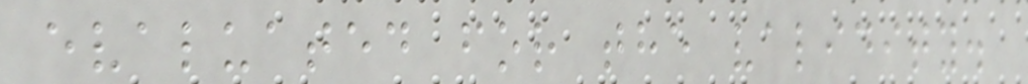evaluated for the validity.
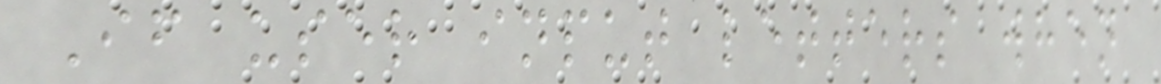If user input letters when
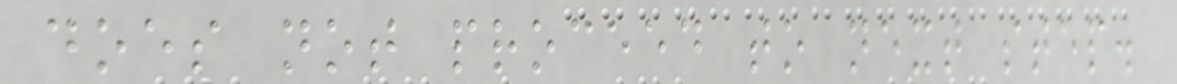does not proceed to next step.
